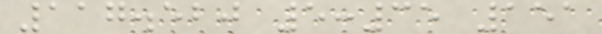117.520 5:35 151
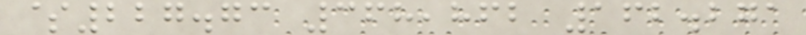$227.73 368,862 162.271
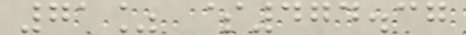71% $474.37
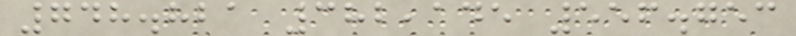748.821 382,145 556.753
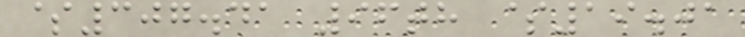$307.41 96th $19.01
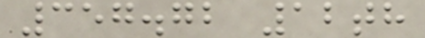357.72 12th
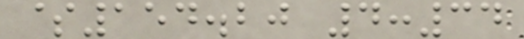$154.20 4:34
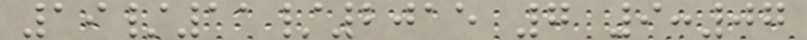19/11/2015 7 9:07
